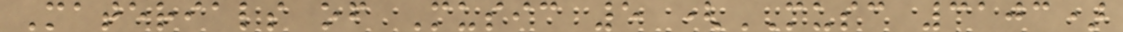Materials of Music 5 (MUSC 3103)
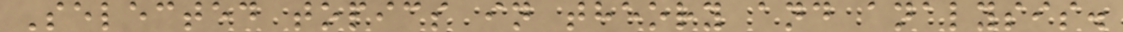Selected topics in theory and analysis.
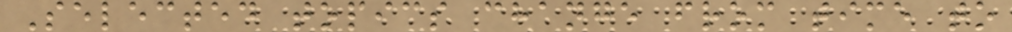Selected topics change from time to
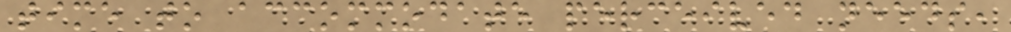time to accommodate perceived needs,
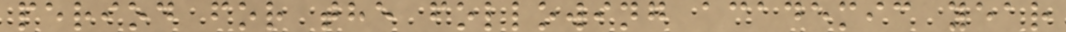period for the following academic year
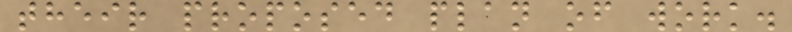their proposed plan of work.
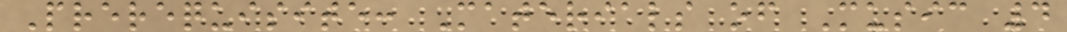Prerequisite: Materials of Music 4
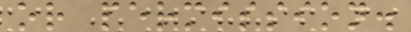or permission.
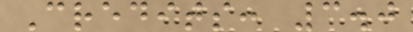Credits: 3.0
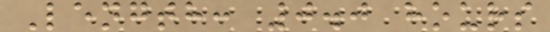Length: 0.0 hours
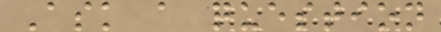Ask a question
